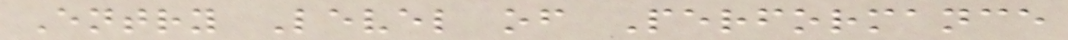Entry Level of Performance
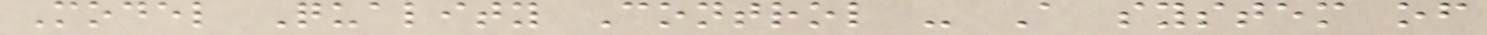Model Quality Control - A system of
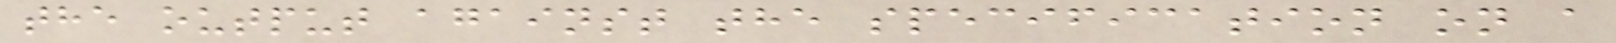the output against the specification on a
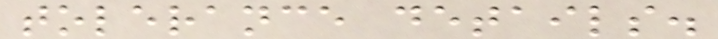tolerance details.
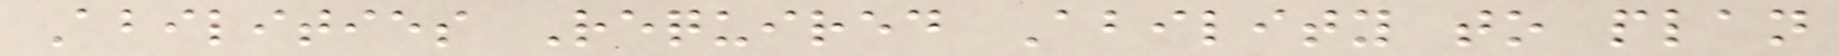Abilities Required Ability to plan
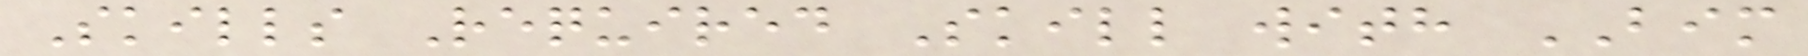Skills Required Skill with BIM
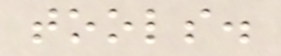tools.
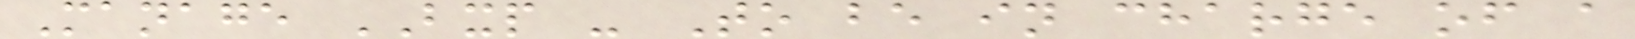Manage BXP - To be in charge of a
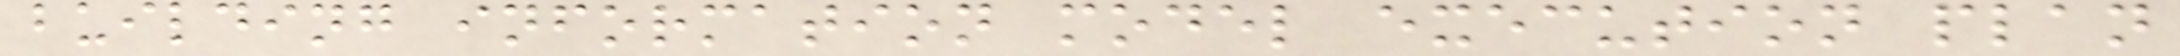building information model execution plan
